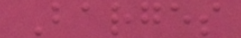Barges
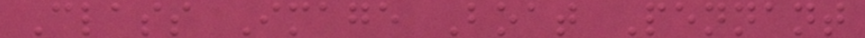Class Image Boat Pennant
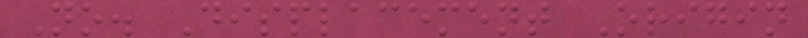No. Displacement Origin
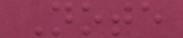Note
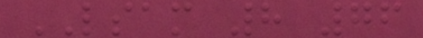LSAM 8 76
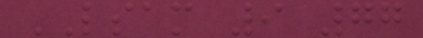LSAM 9 77
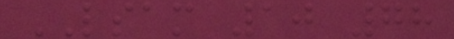LSAM 10 78
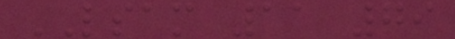LSAM 11 79
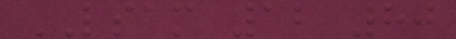LSAM 12 80
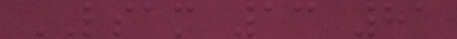LSAM 13 81
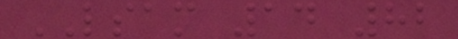LSAM 14 82
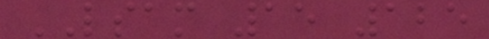LSAM 15 125
